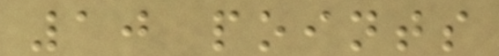10 points
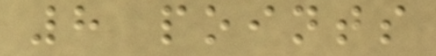8 points
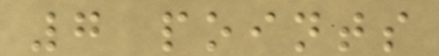7 points
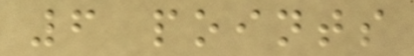6 points
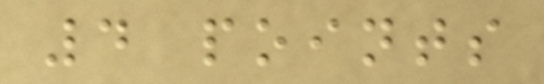4 points
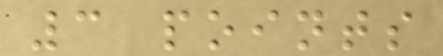3 points
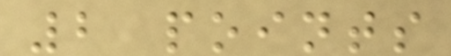2 points
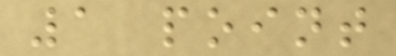1 point
